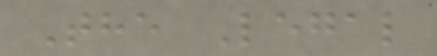The Legal
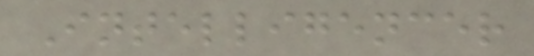Intelligencer
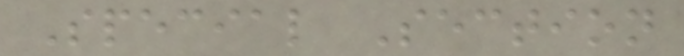Special Section
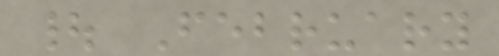| February
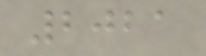2021
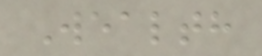Wealth
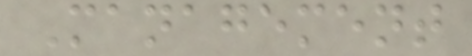Management
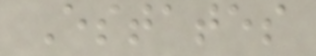Estates
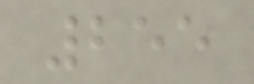255
